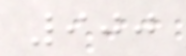900
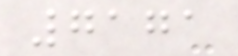7171
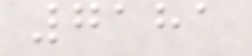7181
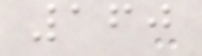160
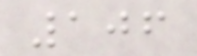106
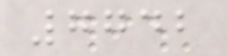7742
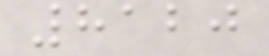8120
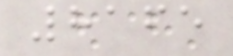8165
